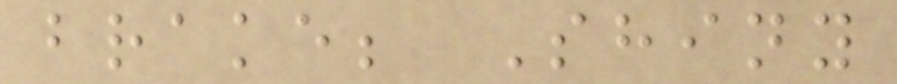brake; Shiny
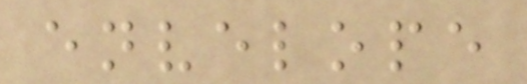envelope
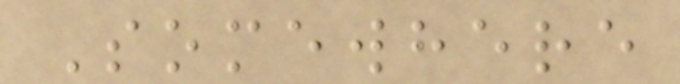Somewhere
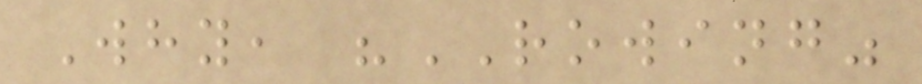Why, "ROWING"
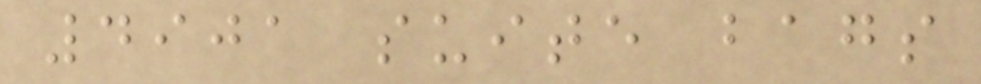4901 suite bags
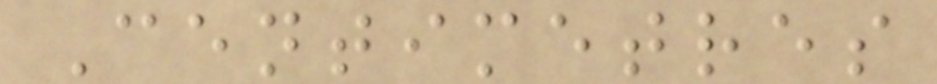Centimetres
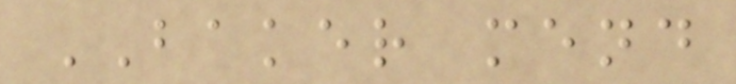BAKER mend
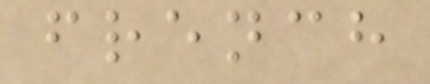french
